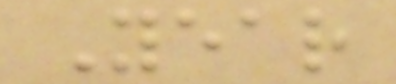Year
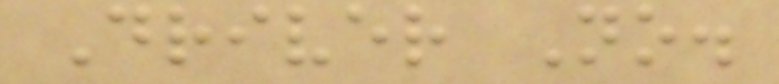Driver No.
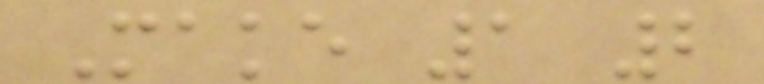Make 1 2
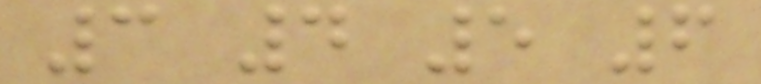3 4 5 6
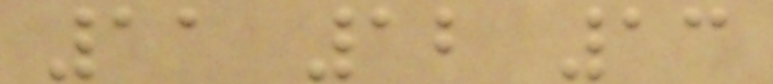11 12 13
